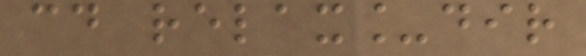cd relax_dir
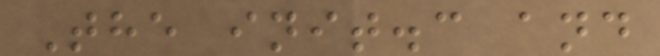The init.c and
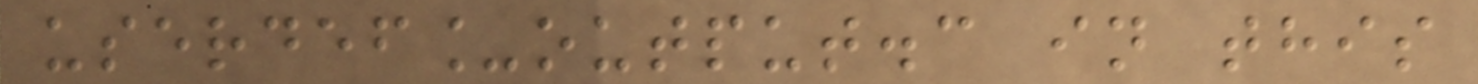userdef_output.c in this
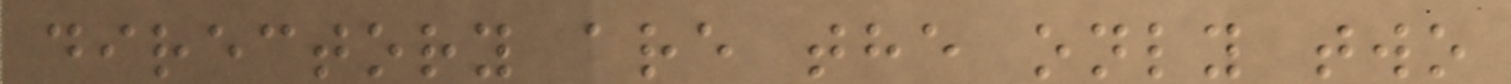directory are the only two
